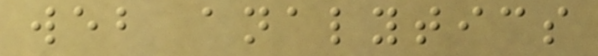web analytics
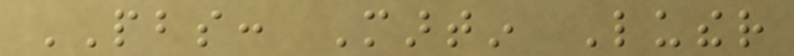PBS: Martin Luther
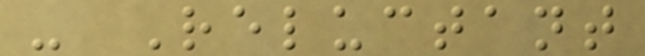- Reluctant
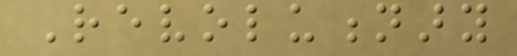Revolutionary
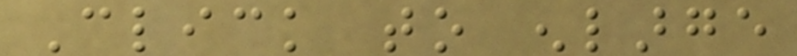Click to enlarge
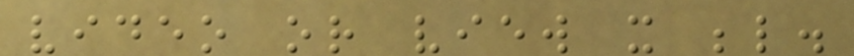video or view it below.
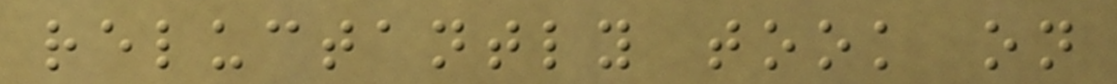reluctantly took on
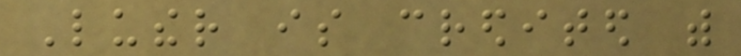Luther is credited with
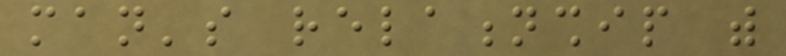man's relationship with
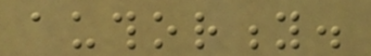authority.
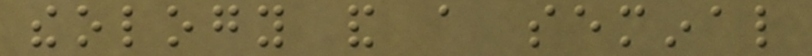theology and a seminal
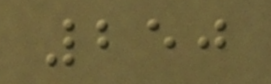250
